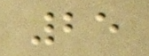25
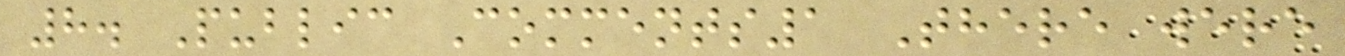8. Public Comments1 There were
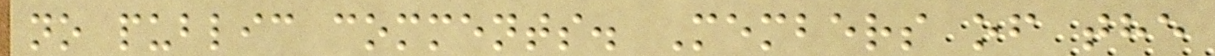no public comments. Members of the
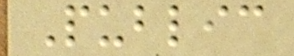Public
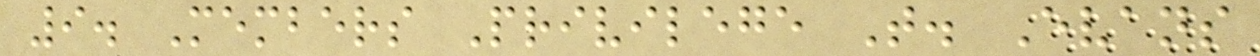9. Members Privilege T. Evans
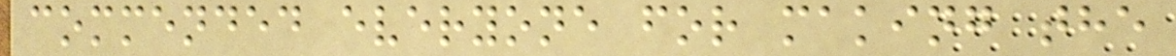commended everyone for making the
